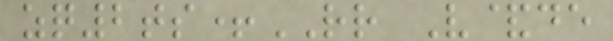zq2ts+RR V&de
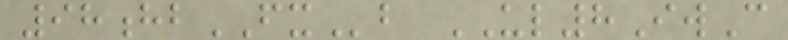98hbFXb UL8IwC
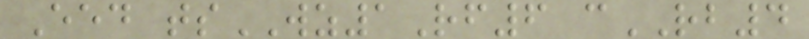Eed tsWZ1Rf6 cRB4
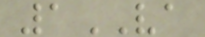1VA
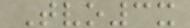Tvo3x
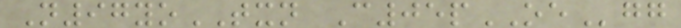N97yoTXN C05pOEgg
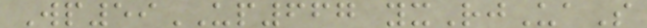Wp59UP667 yxRjUaS
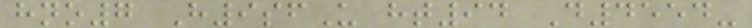hno7 H9sfU ht94 D4554-
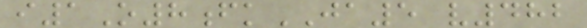i1O8fkJA5 v482
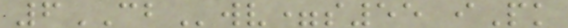6CBwv=s55 iPk
